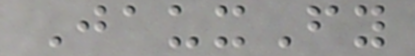JauxFy
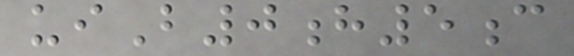uiB0h5c
